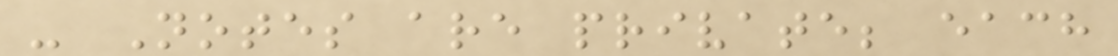- Notes are private; each
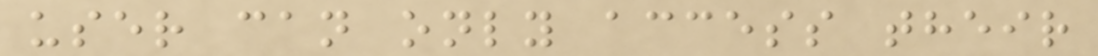user can only access their
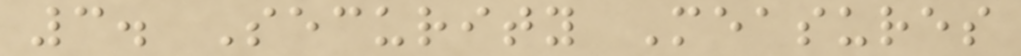3. Security Measures
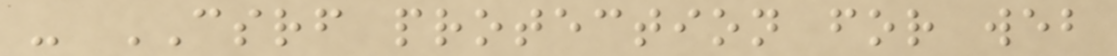- CSRF protection for web
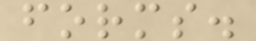forms.
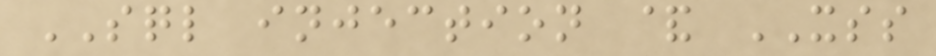SQL injection & XSS
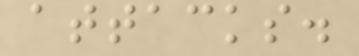attacks.
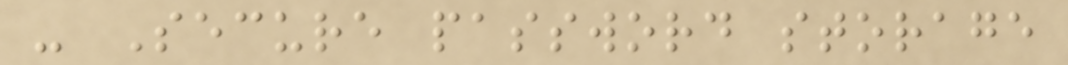- Secure password storage
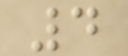4
